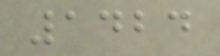1424
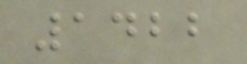1422
